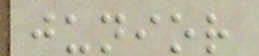junior
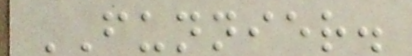FUNNIER.
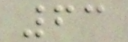63
